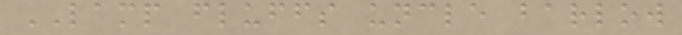LAMP fluffs uncle barlow
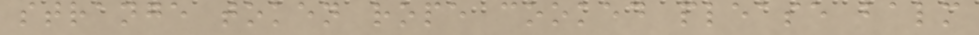strange token rope cooked please balm
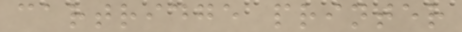cartridge printer
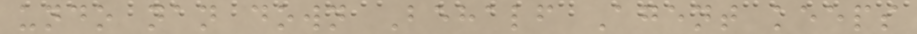undo nan down Behalf Agent keeps
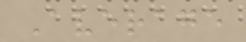Average
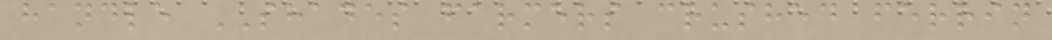handle SHADES farmers crushed ferrin
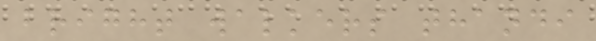bright walkers thandi
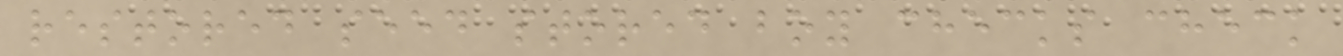restored seed stored boy checks check
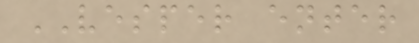VESPER enter
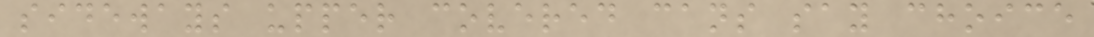sideways upper covered cans say choice
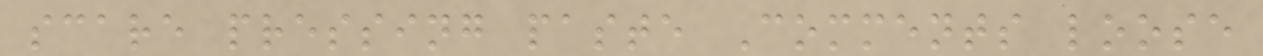scare pressing paste Comments loose
